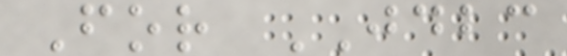For JDBC
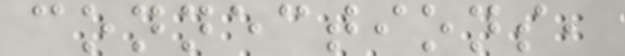connections,
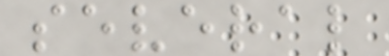several
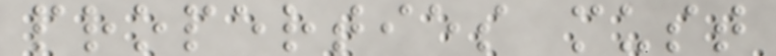properties must
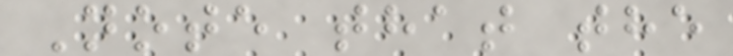Note that the
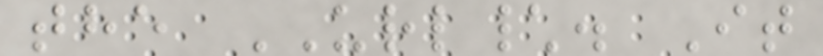the URL\. It
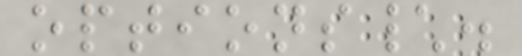options\.
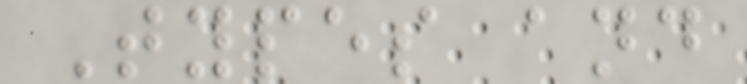Types and
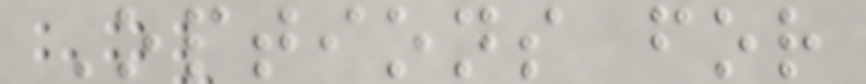Options for
